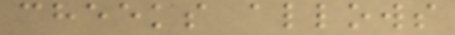cheeks allows
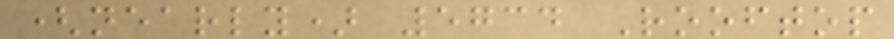(nearly) 5734 Rooftop
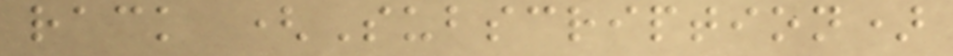rack (Subscription)
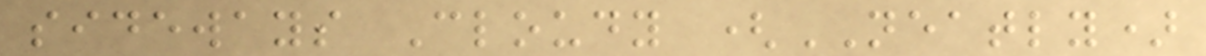sideways Cloudy (NEATLY)
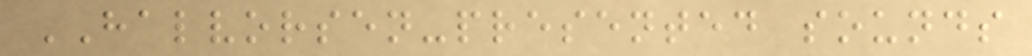HALVORSEN-presented sounds
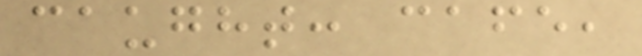caught: cafe,
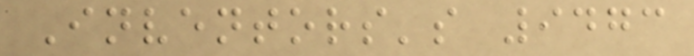Inventors's 9473
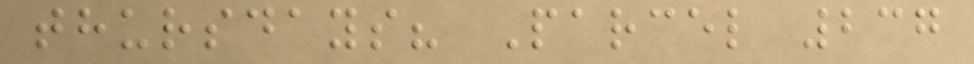thursdays? Parcel 237
